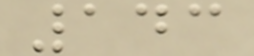143
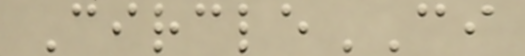CircleCI
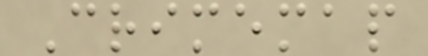Crimemap
